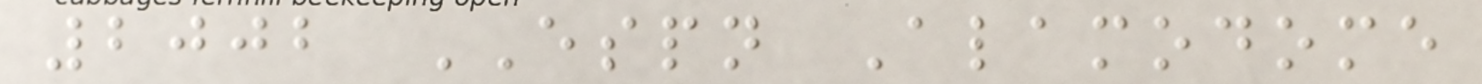2002 ESPN Alamodome
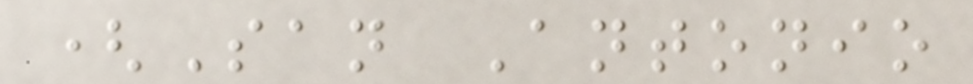(San Antonio
